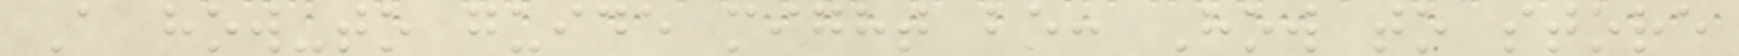A how-to guide might be: How to store
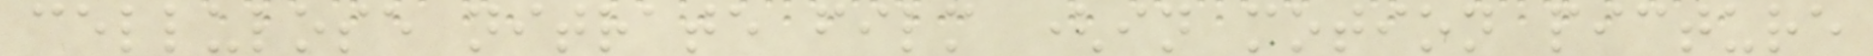cellulose nitrate film (in motion picture
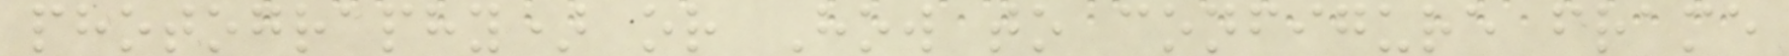photography) or How to configure frame
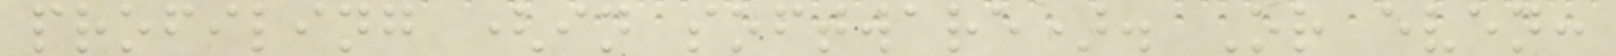profiling (in software). Or even:
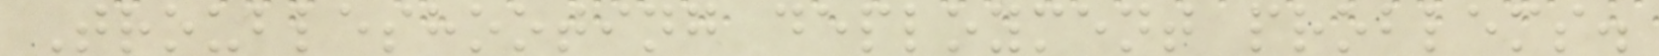Troubleshooting deployment problems.
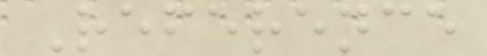Reference
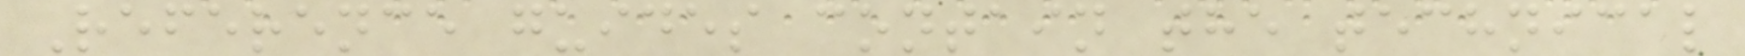Reference guides contain the technical
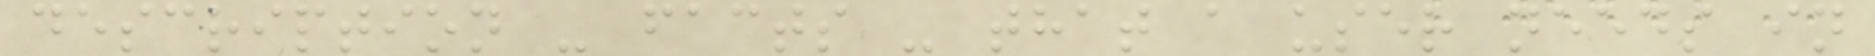description - facts - that a user needs in
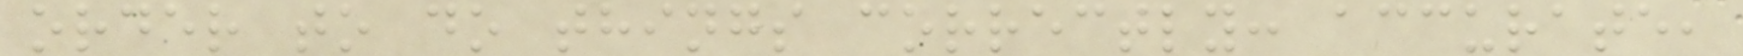order to do things correctly: accurate,
